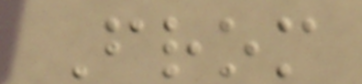From
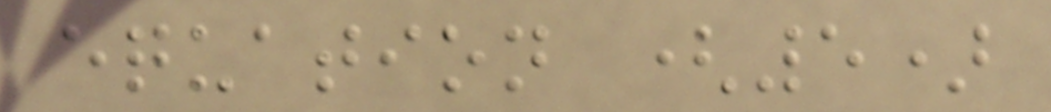equation (5)
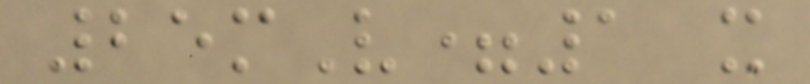25mV=1 x
